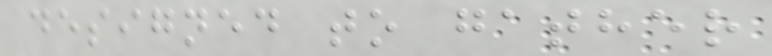designed to gather
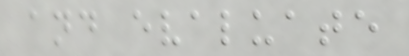and evaluate
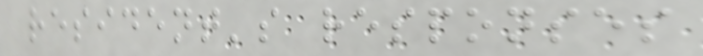resident's responses
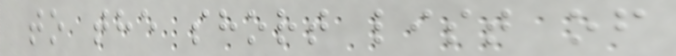to the short list of
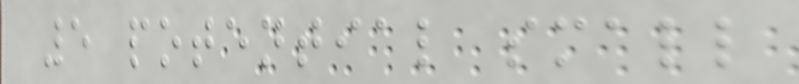5 potential small
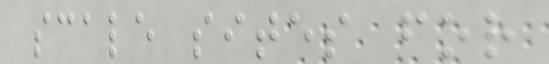scale sites for
